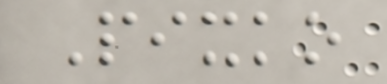Pixko
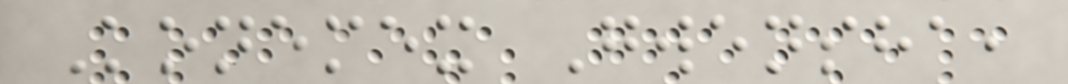Konemex Gwensha,
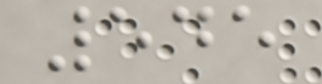545
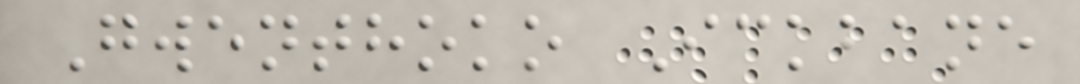Gwenthoko Ickbane
